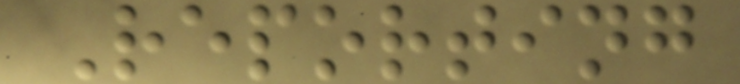Reporting
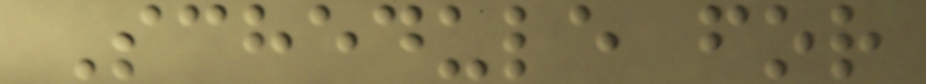Schedule for
